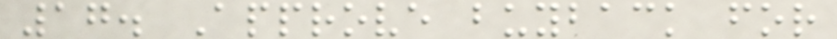17. Approve buyback for
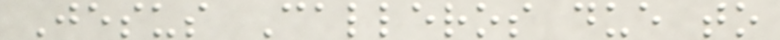Jesus Calleros due to
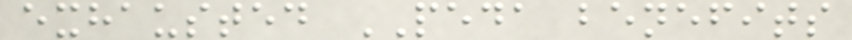exhausted PEDA benefits
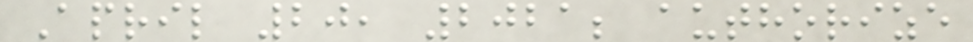April 20, 2021; authorize
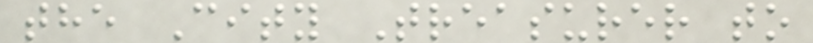the City Treasurer to
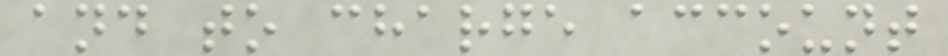and to charge account
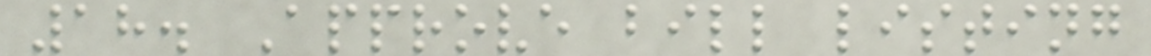18. Approve bill listing
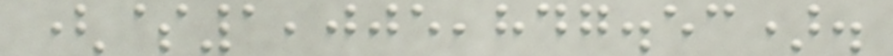($1,005,847.53).
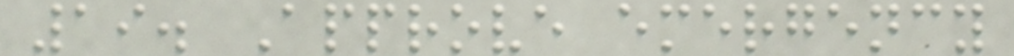19. Approve emergency
